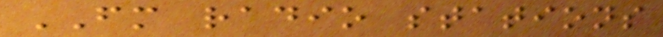FM radio stations
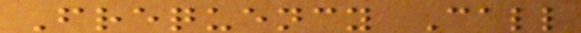Frequency Call
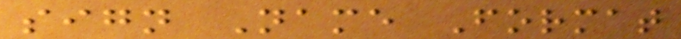sign Name Format
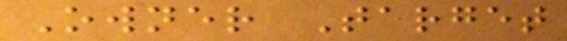Owner Target
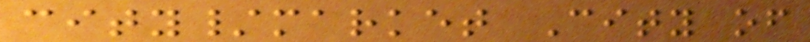city/market City of
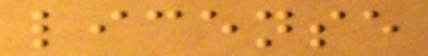license
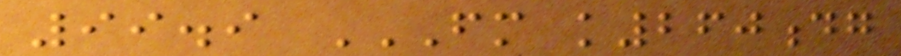99.9 FM K260DG
